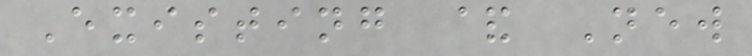Existing & New
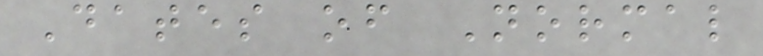Dates of Normal
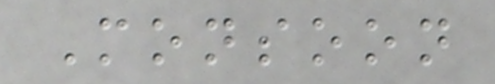Monsoon
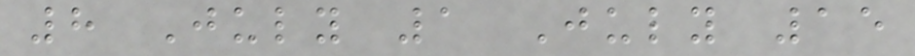8 July 1 July 15
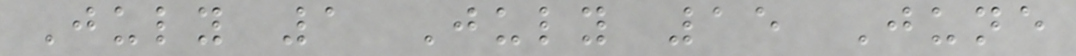July 1 July 15 June
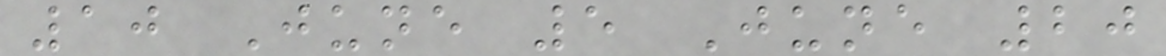10 June 5 June 20
